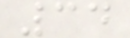34
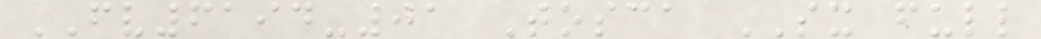FV6194-01 Tosca SX full
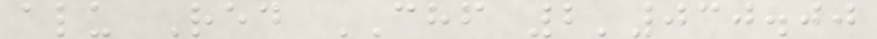alu Red CHF 2'030.00
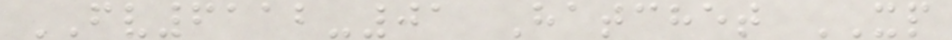FV6112-01 Hatchet XP
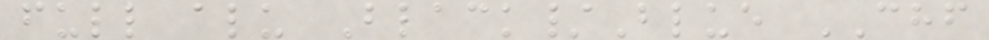full alu Black/Blue CHF
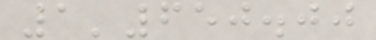1'650.00
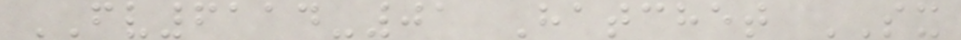FV6114-01 Hatchet SX
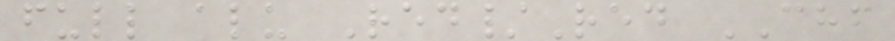full alu Red/Red CHF
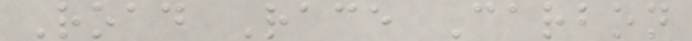Road Race Carbon
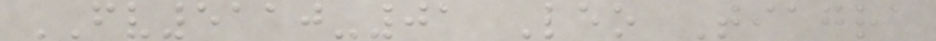FV5110-01 Leo Tiagra
